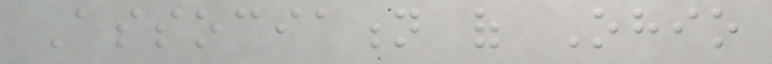Association of Ohio
